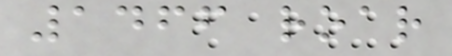1466 roar
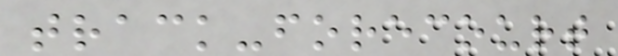track-forecourt
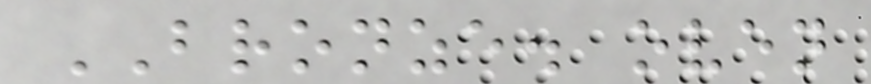BRONZE. oven
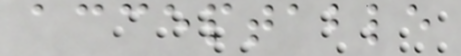acceptable
